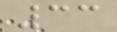33
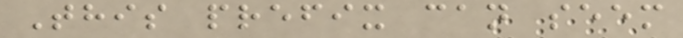This prefix can seem
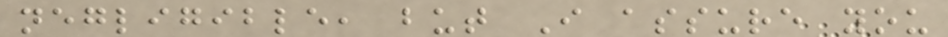negligible, but I assure you
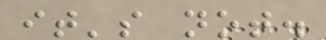it's not.
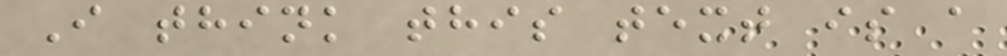I think this text is a
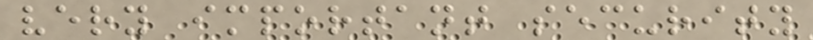very important security
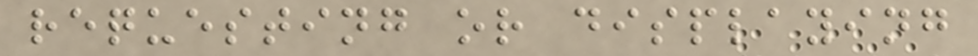requesting or displaying
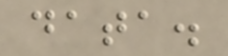data.
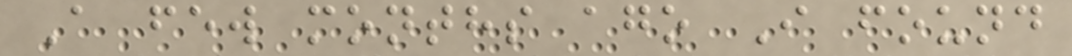A few months ago I found
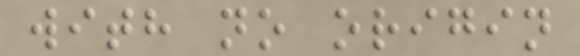with no origin
